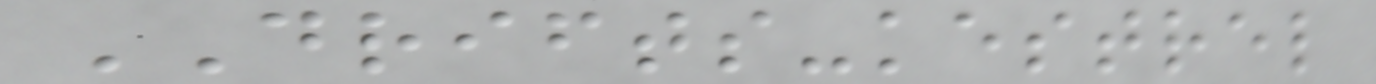DRIFTS-kestrel
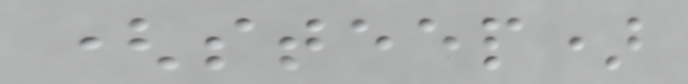(steep)
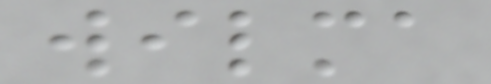wilma
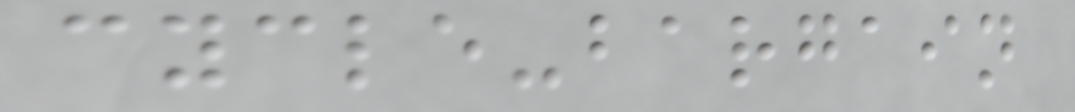cycle-bargain
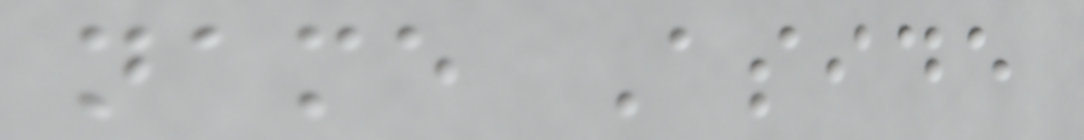name Aside
